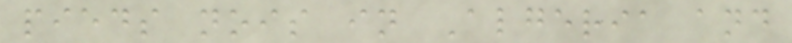pieds nois in Algeria and
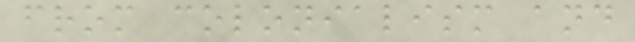from colonialism and
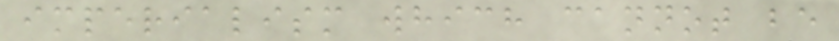imperialism which cannot be
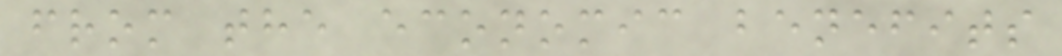from the economic benefits
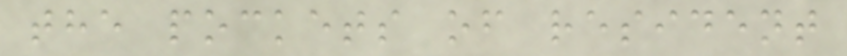the pockets of resident
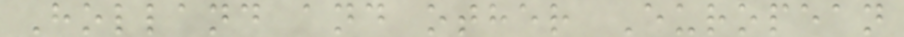Holland and other European
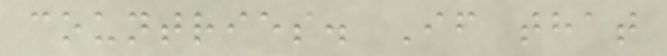countries. If that
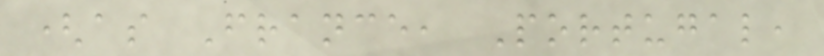(as France, Portugal,
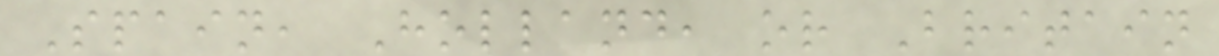Spain, Holland, or Britain
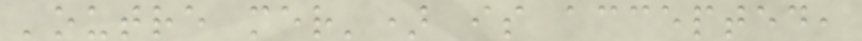'outre mer') is accepted,
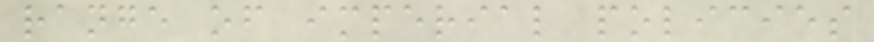range of imperial policies
